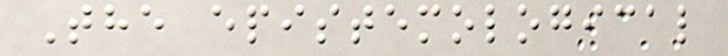The epistemological
